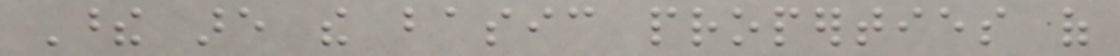These are the basic properties of
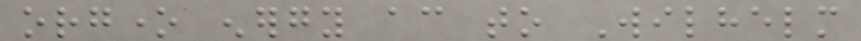orgone energy according to Wilhelm
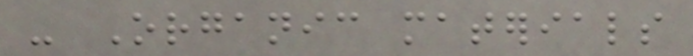- Organic materials
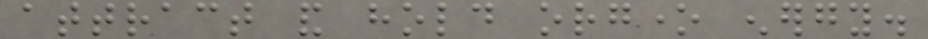attract and hold orgone energy.
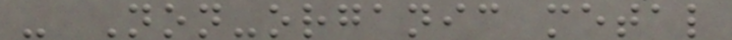- Non-organic metal
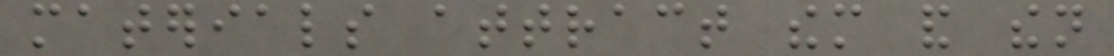materials attract them and then
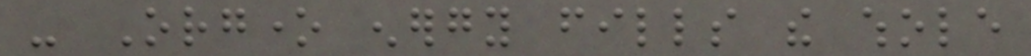- Orgone energy fills the whole
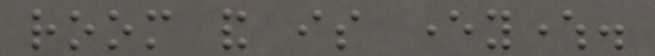room and is everywhere.
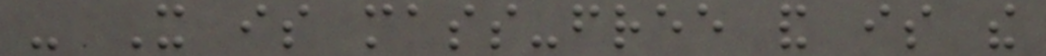- It is mass-free and is the
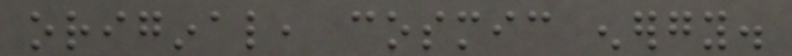original, cosmic energy.
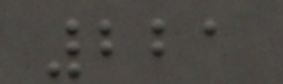221
